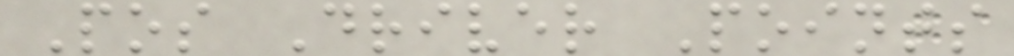Pos Driver Points
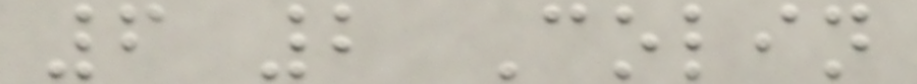6 2 Colin
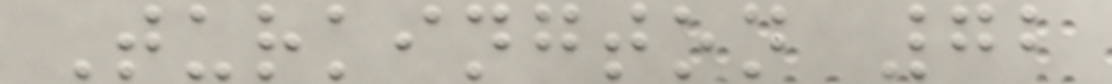Turkington 72
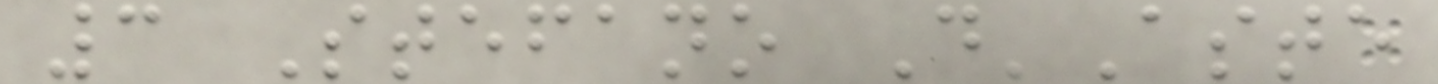3 Stefano D'Aste
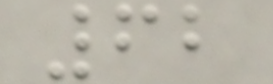62
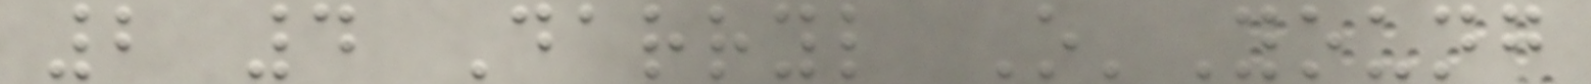2 4 Darryl O'Young
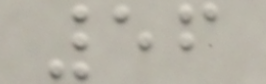56
